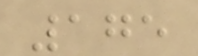175
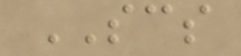SCS
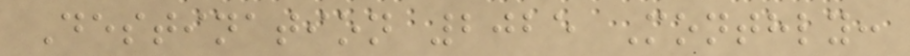Destination 2025 Monthly:
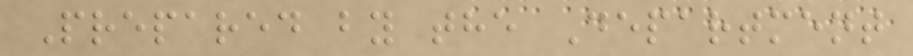Prepared by the Department
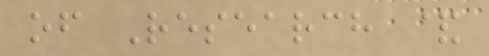of Research &
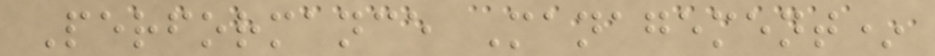Performance Management*
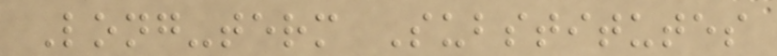Long-term Substitutes
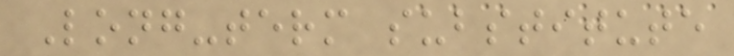Long-term substitute
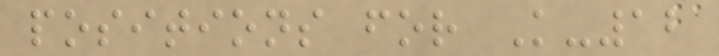positions for K-12
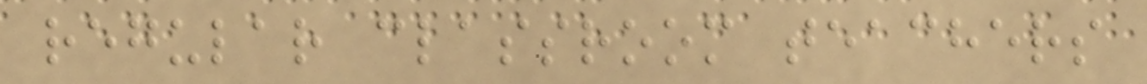regular classroom teachers
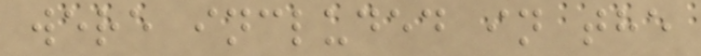were included in the
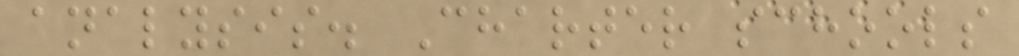analysis. Charter schools
